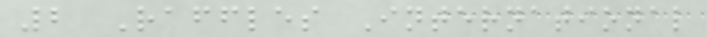2 Raffles International
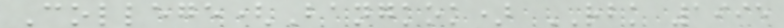College(Bangkok) RBK 1995
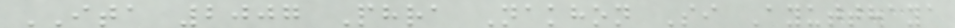ITA 2007 Phra Nakhon Si Ayutthaya
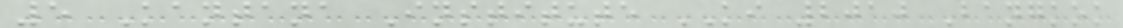5 Kantana Institute KI 2010 Bangkok
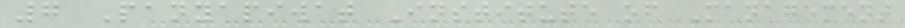7 Panyapiwat Institute of Management
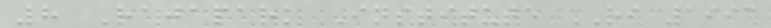8 Rajapark Institute RI 1993
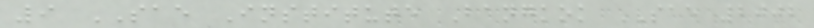9 SAE Institute Bangkok SAE 2002
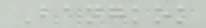Bangkok
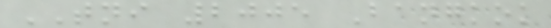TNI 2005 Bangkok
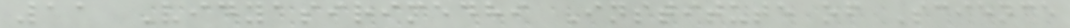11 Vidyasirimedhi Institute of Science
